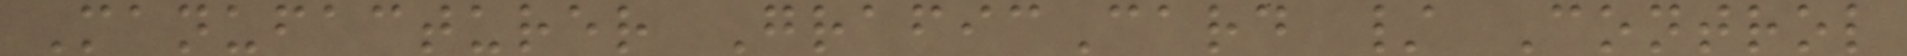Manufacturer GraficCard / Control
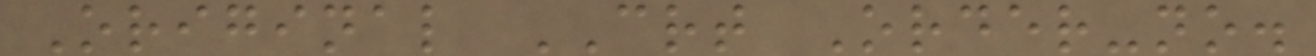Original CRT Order-no.
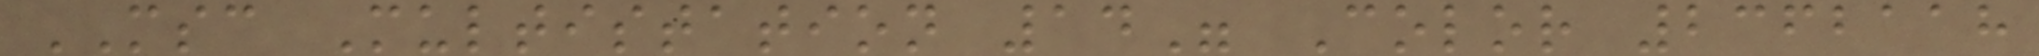MSC Multistation 14" Color 2362118
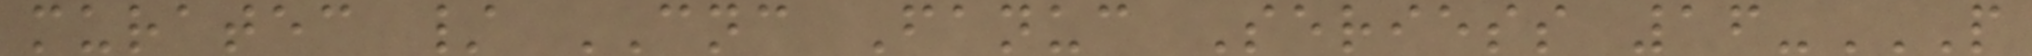muratec / CNC Fanuc Seriess 16-P
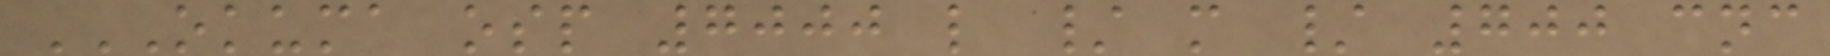OKUMA OSP 7000 L / M / 700 CNC
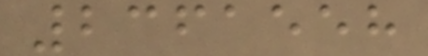2361558
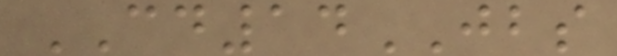CD14JBS
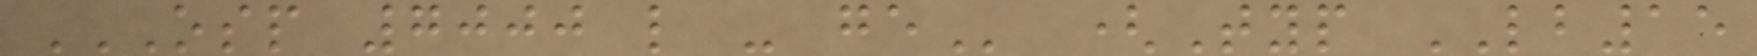OSP 7000 L - GE (Typ LB15
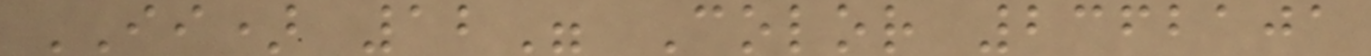II) 12" Color 2362101
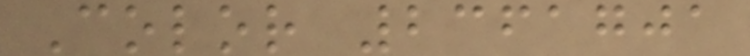Color 2361701
